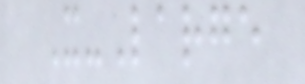X-Large
